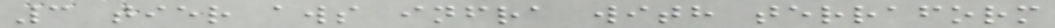3 tier aws infra with terraform
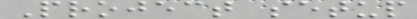Project setup
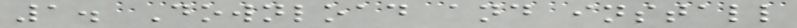1. Download and install
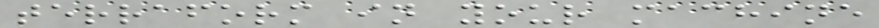terraform in your machine
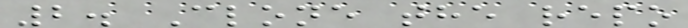2. Clone the repo
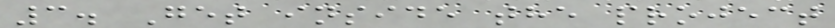3. Get inside the project
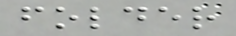folder
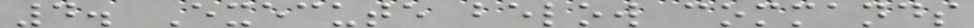4. Execute below commands
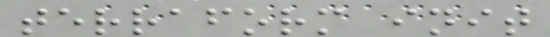terraform init
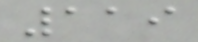119
